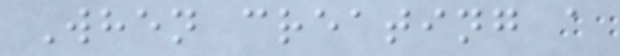When creating a
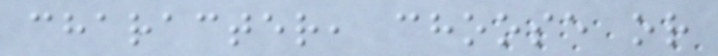character, choose or
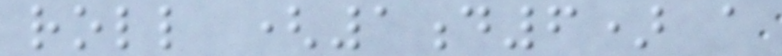roll (1d6) a
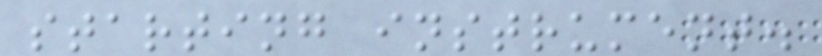starting instrument.
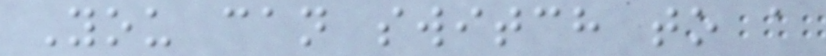You can switch to a
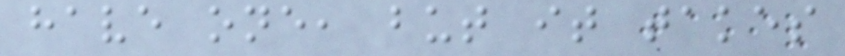have one, but it takes
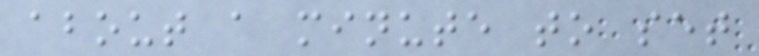about a minute to set
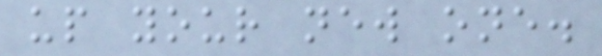up your new one.
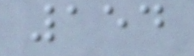154
